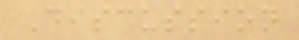Discussion
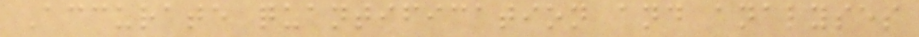Accurate quantification and analyses
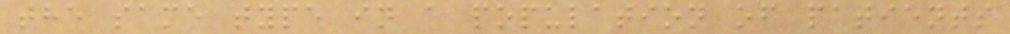the same type in a population of patients
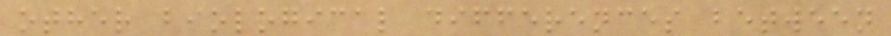other biological differences between
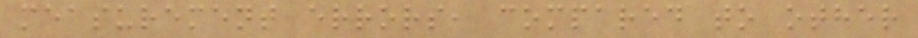measurement errors, compared to other
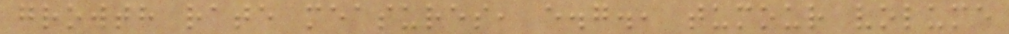growth rate measures, e.g., tumour volume
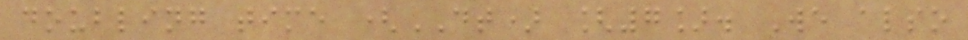doubling time (DT) [7]. We also
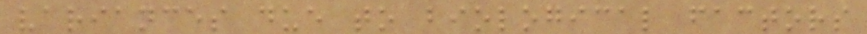variances due to biological factors
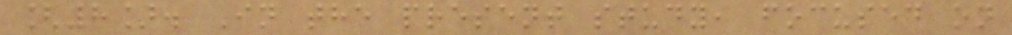[8]. In the present study, focused on
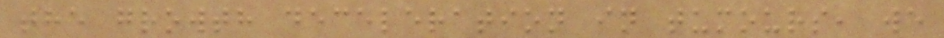the growth deceleration in tumours, we
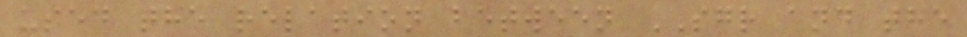used the relation between SGR and the
